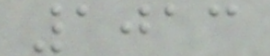1013
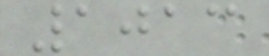1013
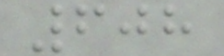608
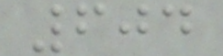604
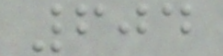604
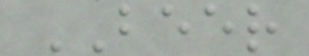BEER
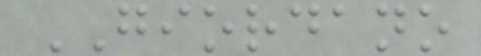GIORDANO
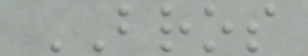BROS
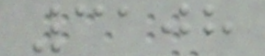3108
